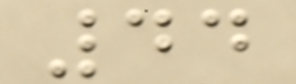44
